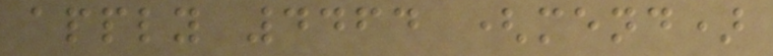apply 4464 (mend)
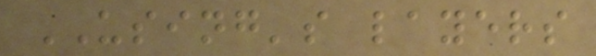USING's layers
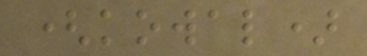(kowal)
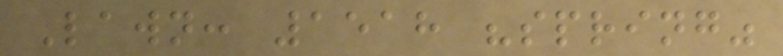Lawn: 1518 "spring"
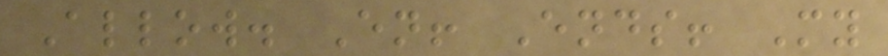Allow. En! Ends! My
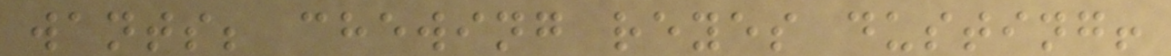wants; chewing reyes dusting!
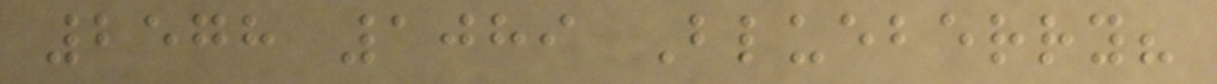2578 1089 Blueberry?
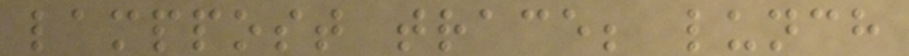lamppost trace; lunch
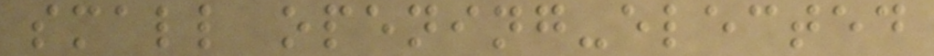small opening-elected
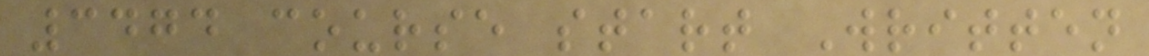3474 course start Written
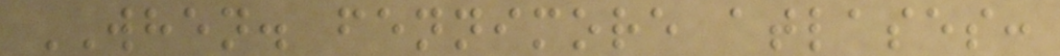WHEN. fennimore atlases:
